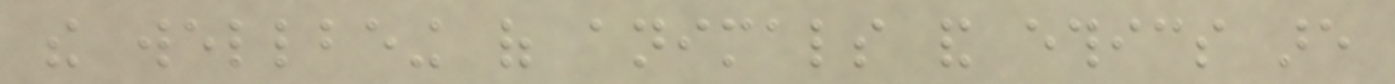the wellbeing of animals and ethics are
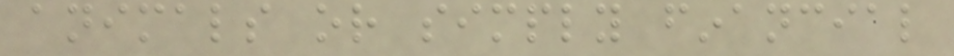animals or simply financial
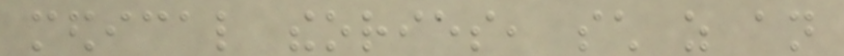medical theories, such as an
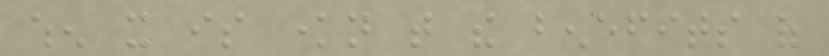when it is known that the benefits of
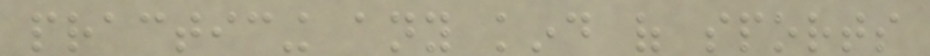practicing any kind of sports
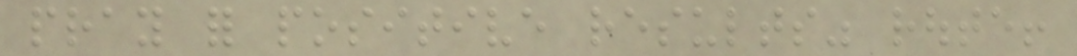pray for positive results" route!
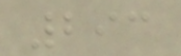293
